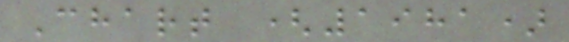Chart (1981)
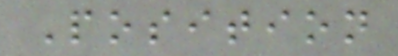Position
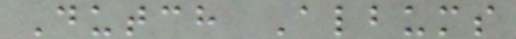Dutch Albums
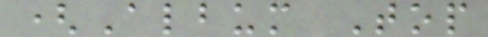(Album Top
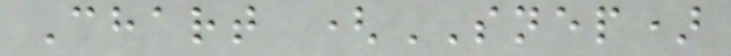Chart (SNEP)
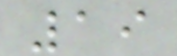19
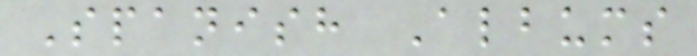Spanish Albums
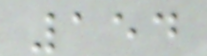154
